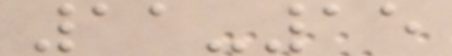11-15
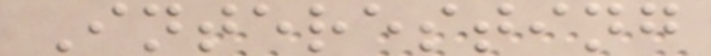Interesting
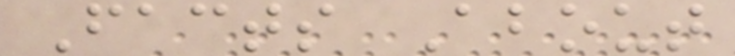Facts About
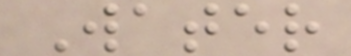Water
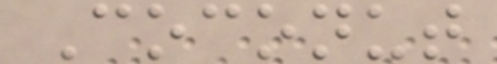Coconut
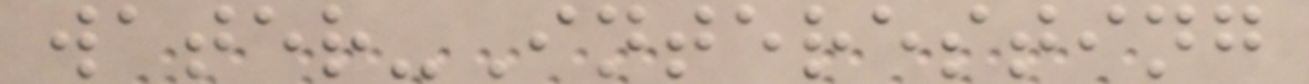water-Interesting
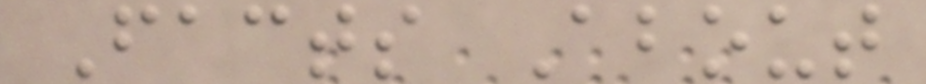Facts About
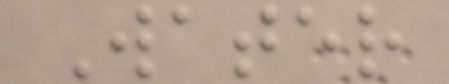Water
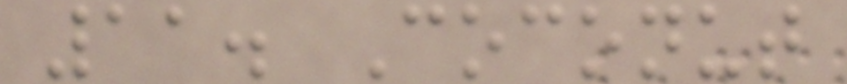11. Coconut
